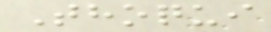Thoqui
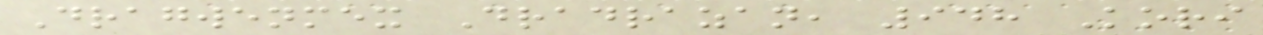Dragwenmex Dradrazan, 948 Kori
